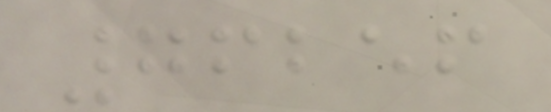76256
